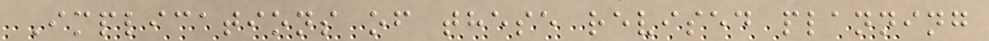Implications of these revised planning
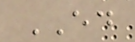ED
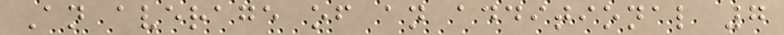An average of an additional 7
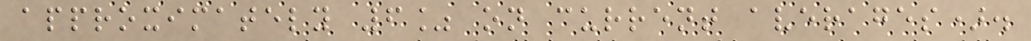approximately 6% on current averages).
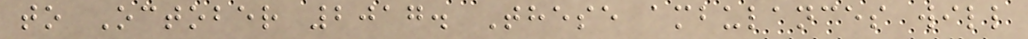to October 2017. These ambulances will
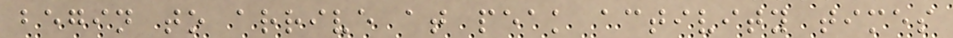begin to arrive at peak activity times
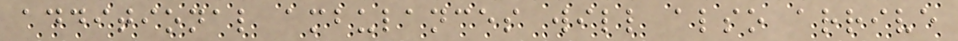additional ambulances will also arrive
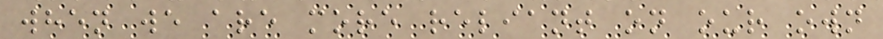when we are more reliant on our own
